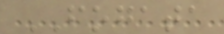FOGATA
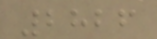2826
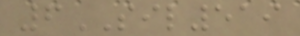6SIL519
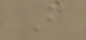F
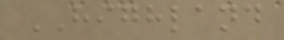HIGHLAND
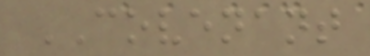COVENANT
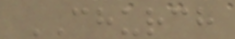CHURCH
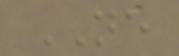NE
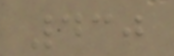430
